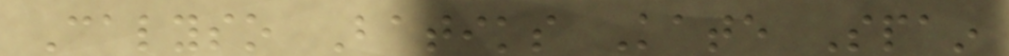Calyso Batiks Kate Spain
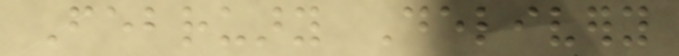February Delivery
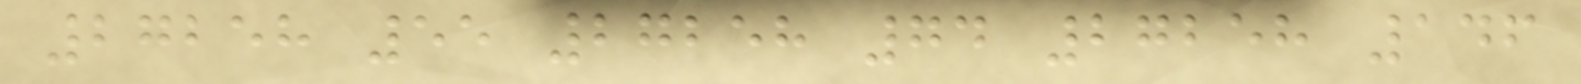27258 55 27258 74 27258 146
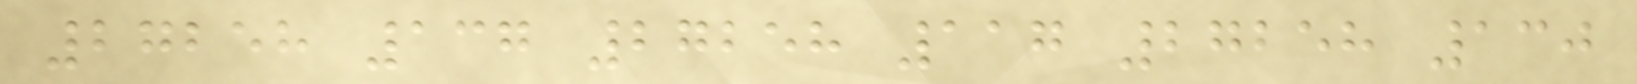27258 137 27258 117 27258 130
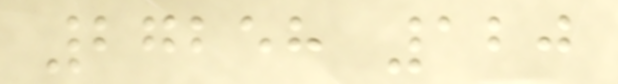27258 120
